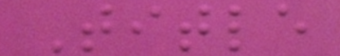Title
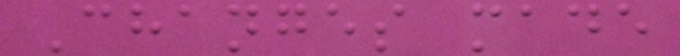Changes made
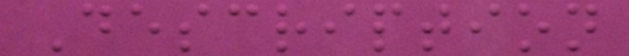Description
